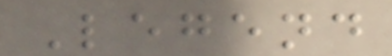Legend
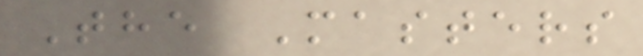The Masters
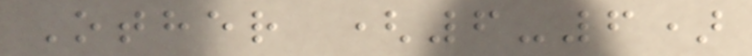Other (6-6)
